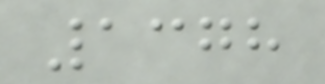1378
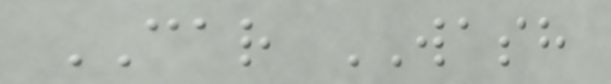CAR WASH
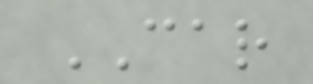CAR
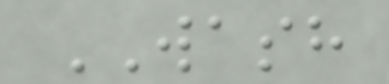WASH
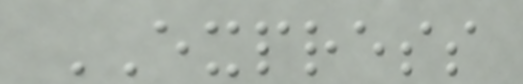EXPRESS
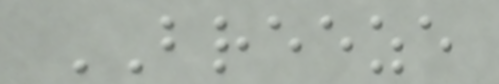BREEZE
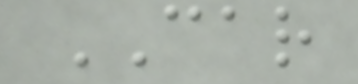CAR
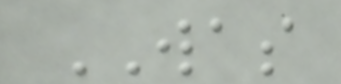WAS
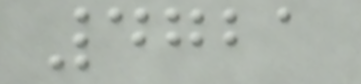4721
